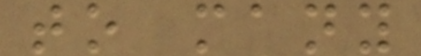to many
